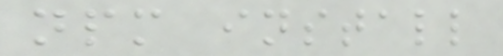npm install
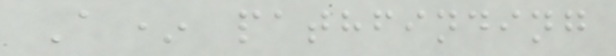A* pathfinding
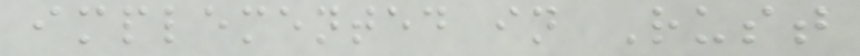implemented in Rust
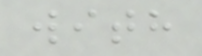with
